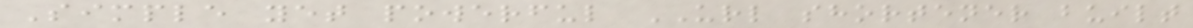Simple yet powerful URL shortener built
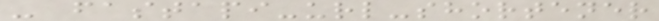- fastapi-url-shortener
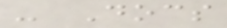- Docs
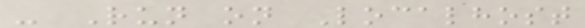- Run on Localhost
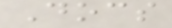Docs
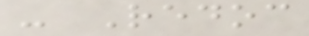- Redoc
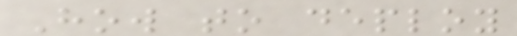How to deploy
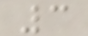3
